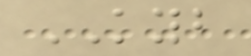KYB
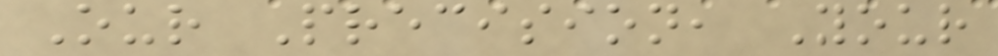Our Precision, Your
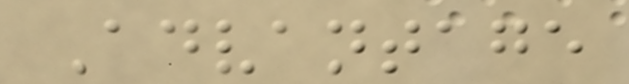Advantage
